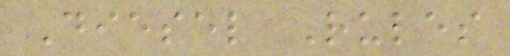Diesel Rules
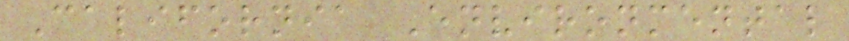California Environmental
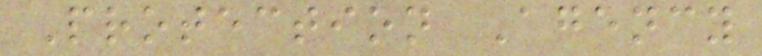Protection Agency
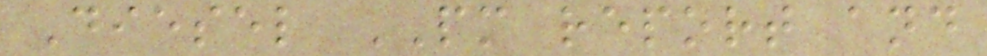Diesel PM report and
